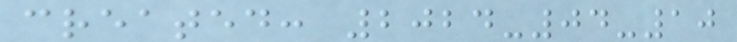created: 2024-04-10
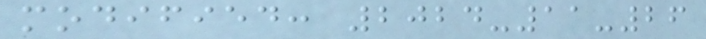modified: 2024-11-26
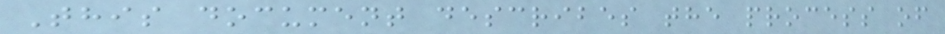This document describes the process of
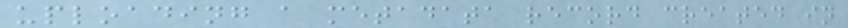uploading a metadata record created in
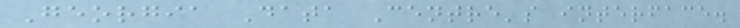Georgia Data Centre's interface.
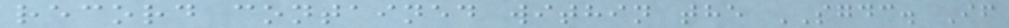record contained within the SGDC. If
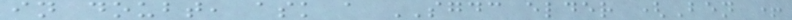in doubt, ask a SGDC elder (Ben +
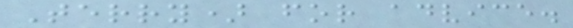Terry) for advice.
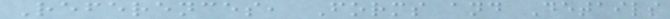References, Forms and Details
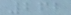262
